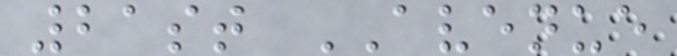21st AVENUE
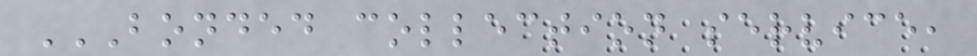BONDED COLLECTION SERVICE,
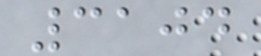3104
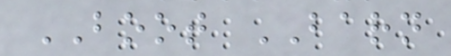BOOT BARN
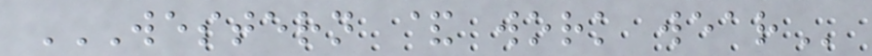WESTERN & WORK WEAR
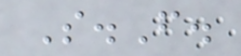S.F.
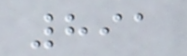891
